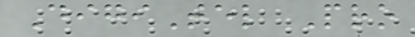DigiTel Pro
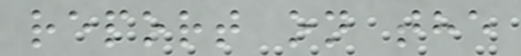report on the
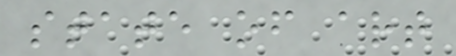state of art
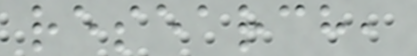research,
